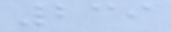239
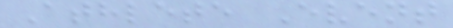Athlete Event
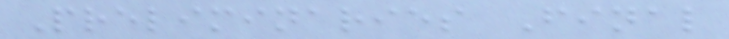Preliminaries Final
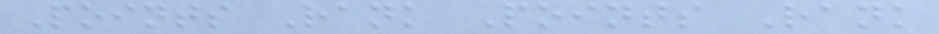Points Rank Points Rank
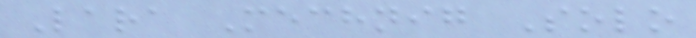Lara Mechnig Solo
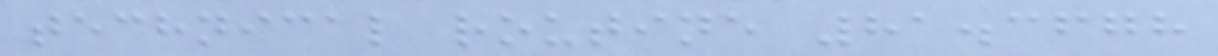technical routine 81.3678
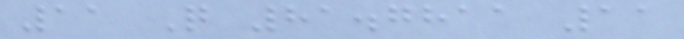11 Q 81.7811 11
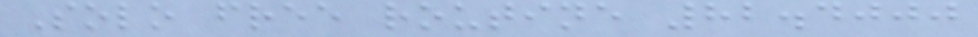Solo free routine 82.4000
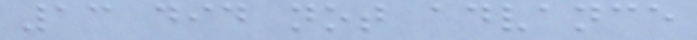13 did not advance
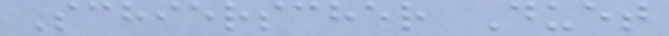Schierscher Duet
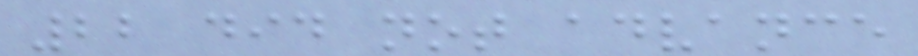22 did not advance
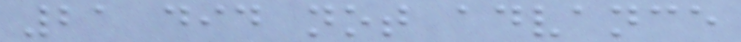21 did not advance
